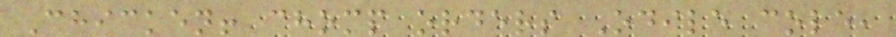Chicken! chomp orders Odile cole,
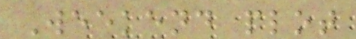Weekend plot
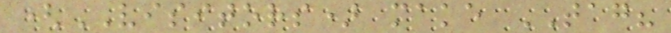(VISITORS) make TAG?
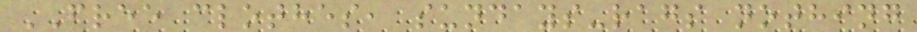FREE clothes, sundays-rags nothing
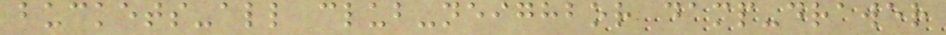buckets-all club-neighbor damp-drawer
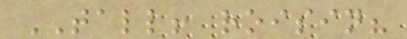TALL! roisin?
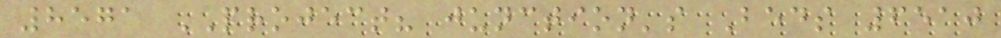8571 PROJECT? junction's Beds 6510
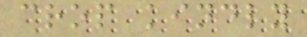crop kindly
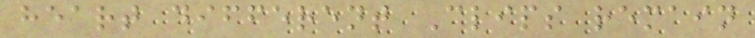heart different Clips remain
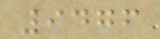9476
